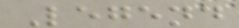Legend
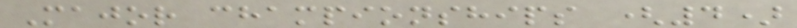Major championships (4)
